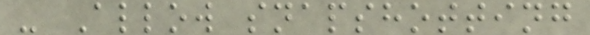- Allow snapshotting
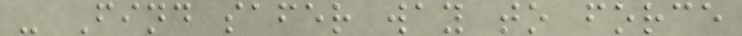- Find safer way to force
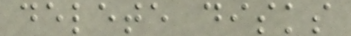delete disks
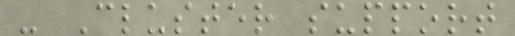- Cluster support
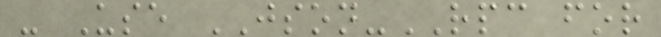- Use JSON-RPC for
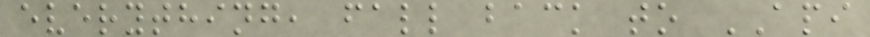everything, fall back to API
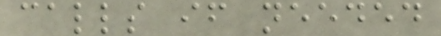calls if needed
